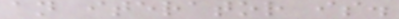an iterator is.
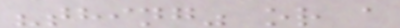"thing" or a
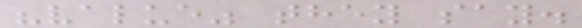"value" they say.
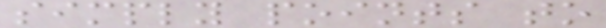simply points to
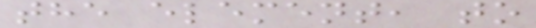the element, to
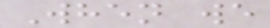When we
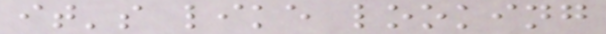it's like looking
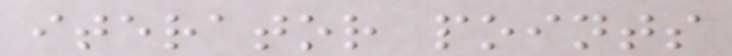iterator points
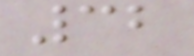32
